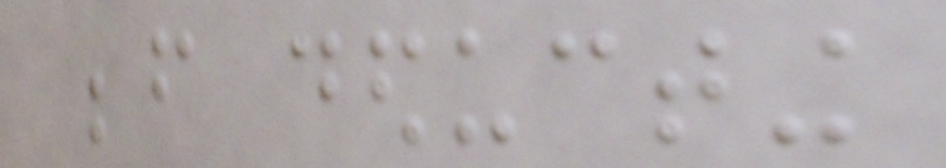before deducting
